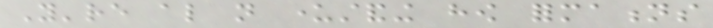You're also not understanding how formations
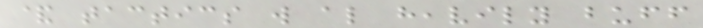& tactics will also heavily buff
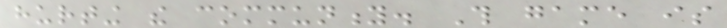hurting the community. This game is
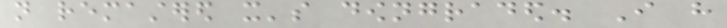not remastered it's downgraded. I have
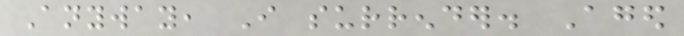Anyway, I surrender. Aged
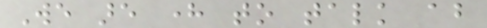We are here to talk about
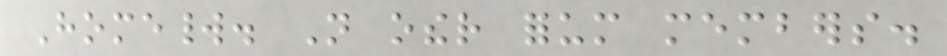Homeworld. Not other forum members.
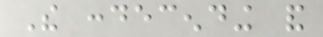The condecending and
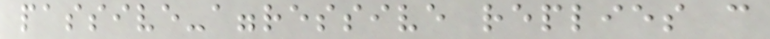passive-aggressive replies can
